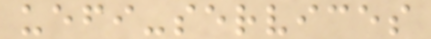uefi-services
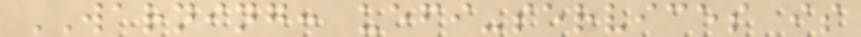WARNING: uefi-services is
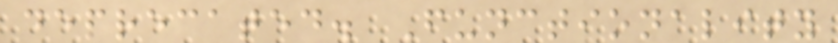deprecated. Functionality
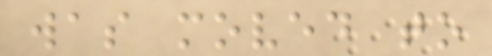was moved to
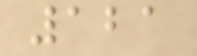121
